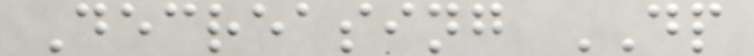Decreasing DP
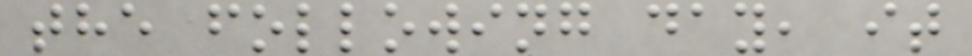the following day, it
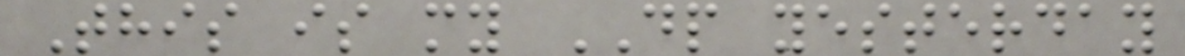This is my DP yesterday
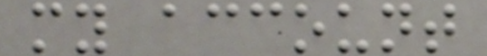my account
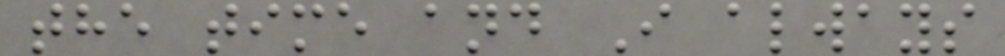the time and I always
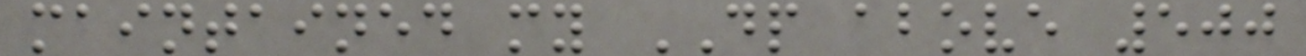maintained my DP above 500
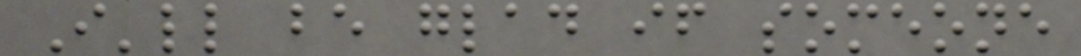I'll be glad if someone
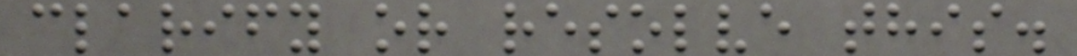clarify or resolve this.
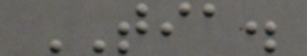TIA.
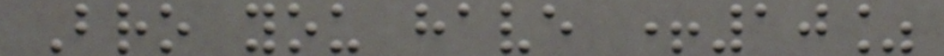Bro you have +10%
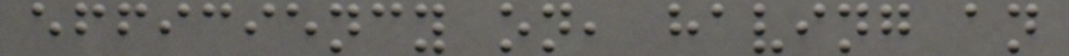efficiency on, having an
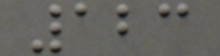123
